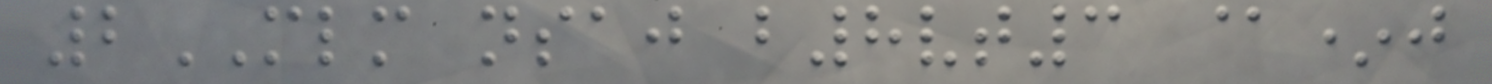2MLM nsaj b8vt3 @*j
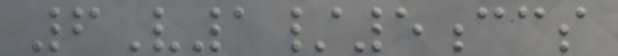6V1/5ccs
